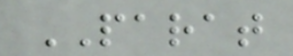PARAT
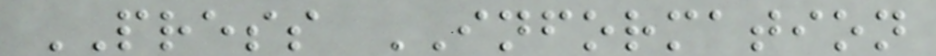PRESS INFORMATION
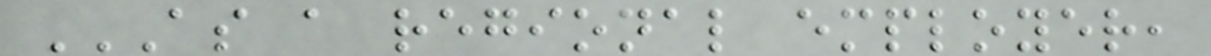AS A REGIONAL EMPLOYER,
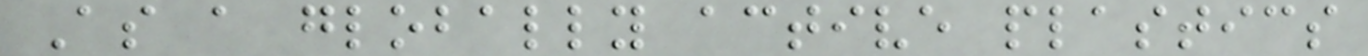As a globally active plastics
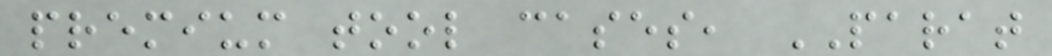premium tool cases, PARAT
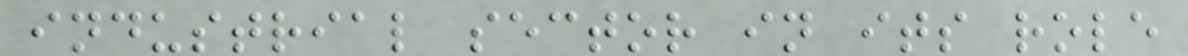industrial sector in its role
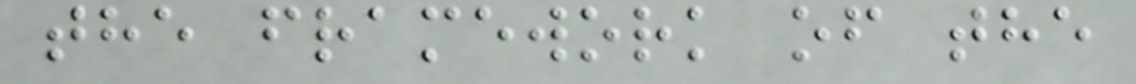the framework of the
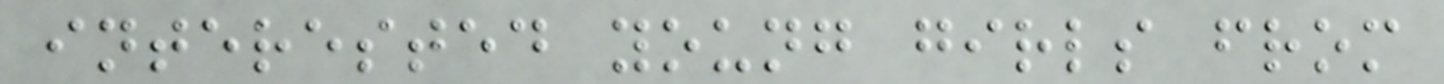interested young girls from
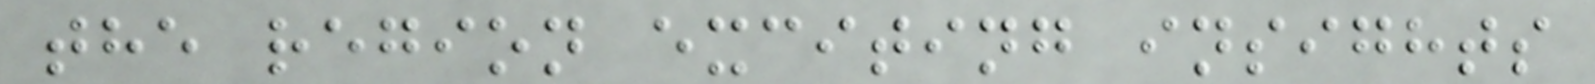the region exciting insights
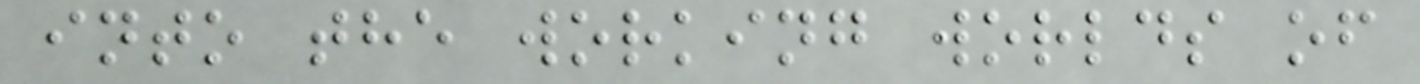into the working worlds of
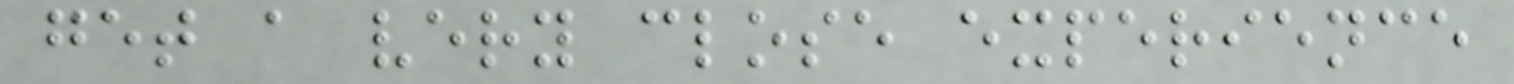get a very close experience
